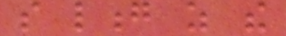so long as the
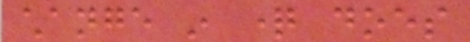change in question does
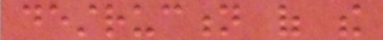destruction of the
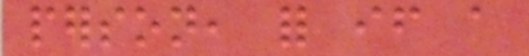person, for if a
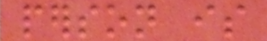person is
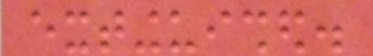extinguished.
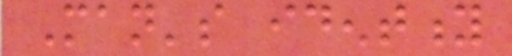Man's identity
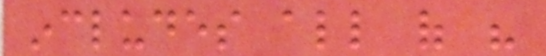includes all of his
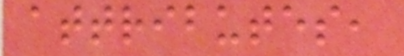attributes,
